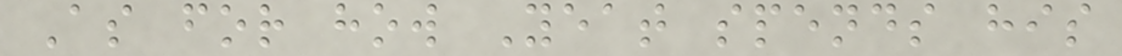As for how Yeat spends his
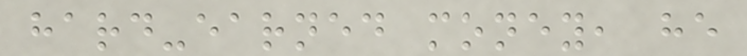hard-earned money, he
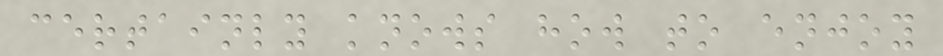certainly knows how to enjoy
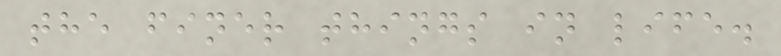the finer things in life.
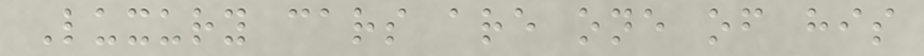Luxury cars are one of his
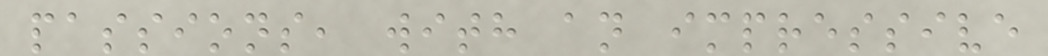passions, with an impressive
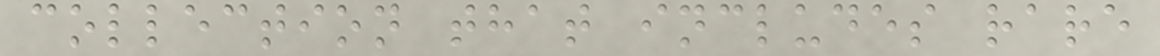collection that includes rare
